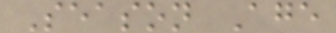Season Age
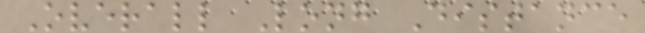Overall Long Distance
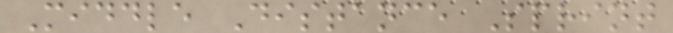Middle Distance Sprint
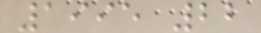1995 22
